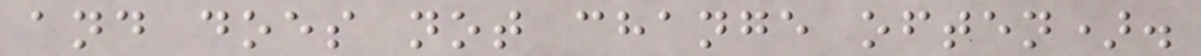and does not change often).
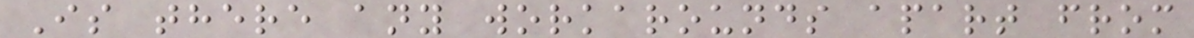Is there any workarounds apart from
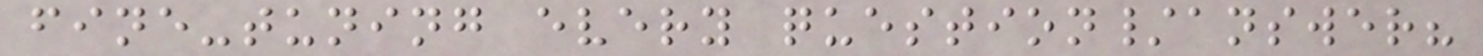fine-tuning every question/answer?
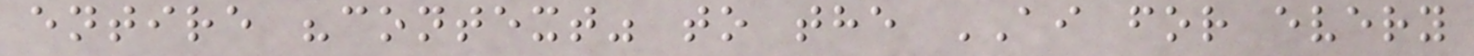entire "context" to the AI for every
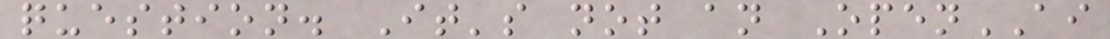question. It's not an OpenAI
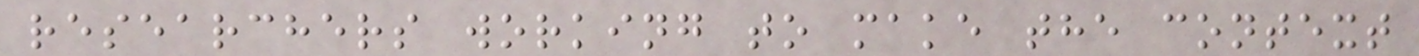researchers working to make the context
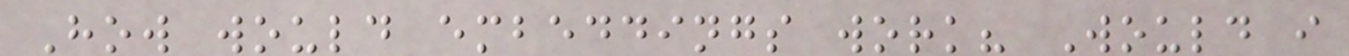How would embeddings work? Would i
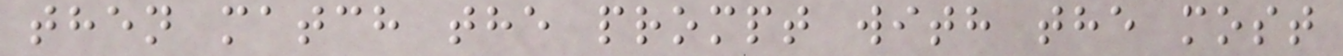then match the prompt with the most
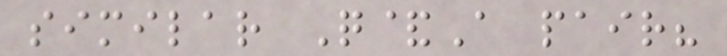similar Q&A pair?
